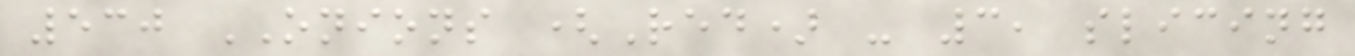530 ONIONS (Red) - 3, slicing
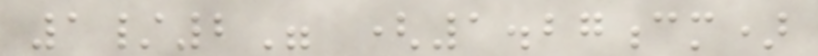1/2" (1.27cm)
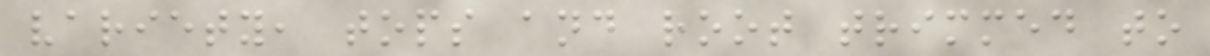variety, tops and root trimmed to
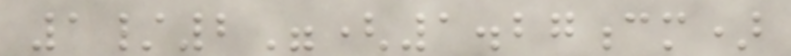1/2"(1.27cm)
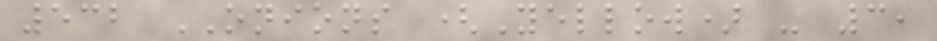532 ONIONS (Yellow) - 3,
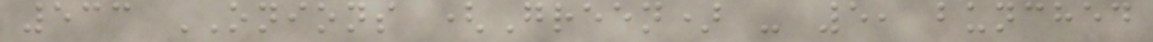533 ONIONS (Green) - 5, bunched
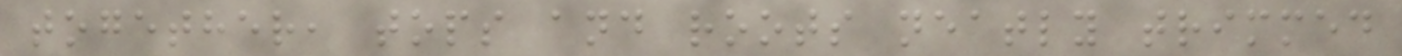together, tops and roots neatly trimmed
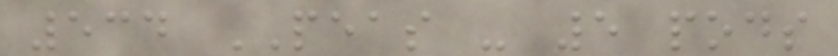534 PEAS - 5 pods
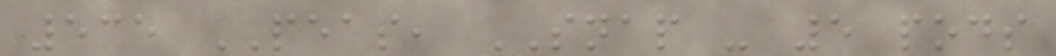535 PEAS, SNAP - 5 pods
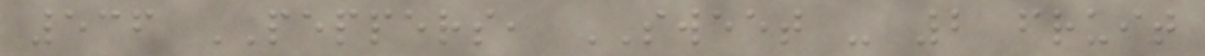536 PEPPERS, SWEET - 2 fruit
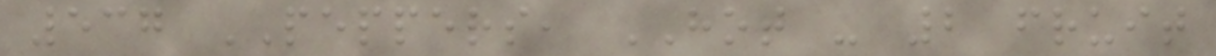537 PEPPERS, HOT - 2 fruit
